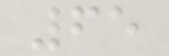65
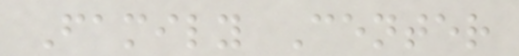Family Center
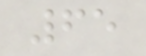65
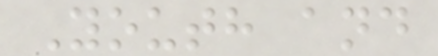Youth and
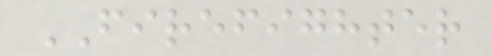FIREFIGHTER
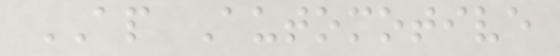AP Automotive
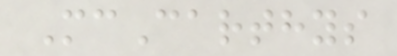McCarthys
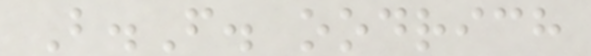B.F. oodrich
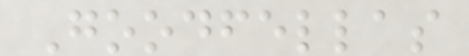Goodfellas
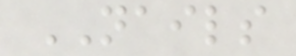NAILS
